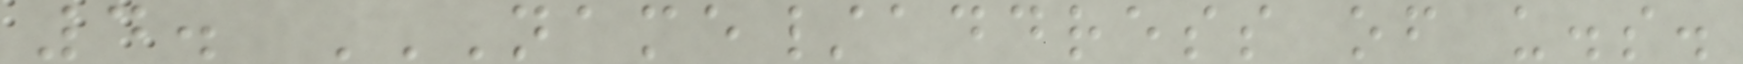4. NAME/ADDRESS OF U.S.
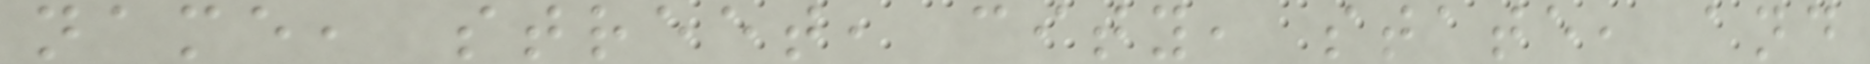name, street, city, state, and
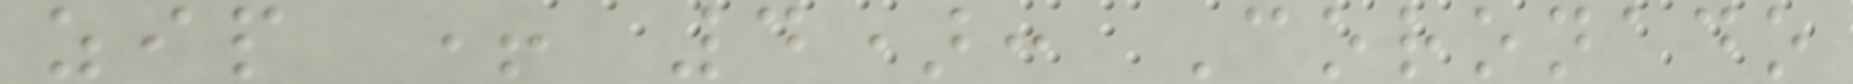zip + 4): Coronado
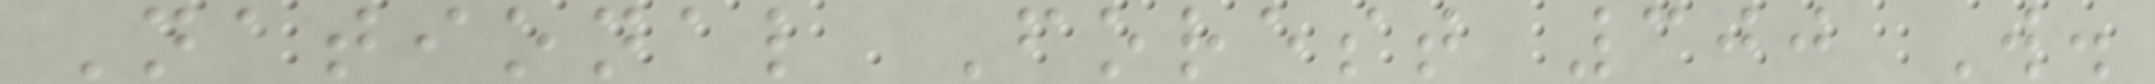National Forest 300 W.
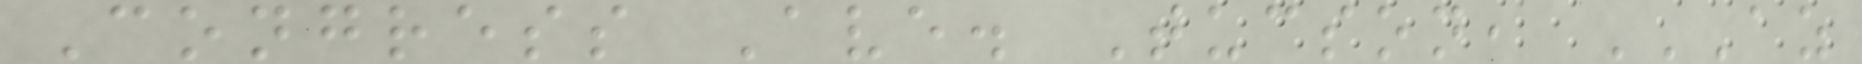Congress Ave. Tucson, AZ
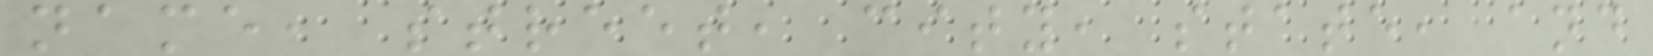name, street, city, state, and
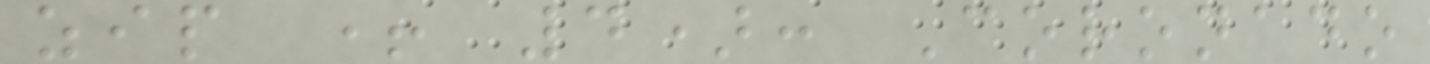zip + 4): Coronado
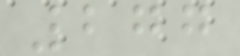277
